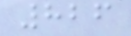826
